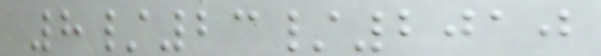8/23/2010
